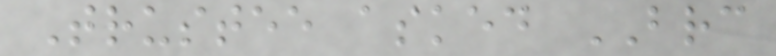Trustee asked BRC
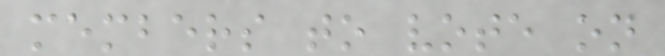members to vote on
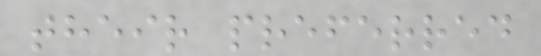their preferred
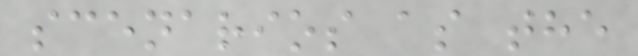scenarios as the
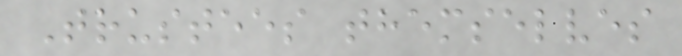Trustees themselves
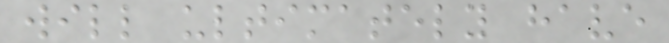will ultimately have
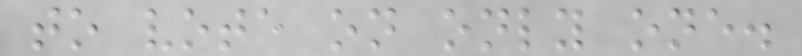to vote on only one.
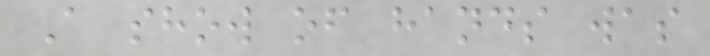A show of hands was
